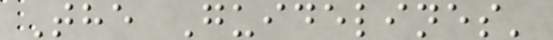The Guidelines'
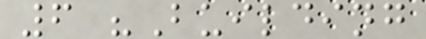6 "Building
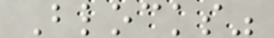Blocks"
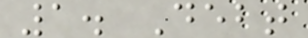1. Debt
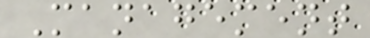Management
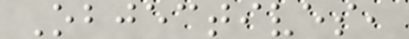Objectives,
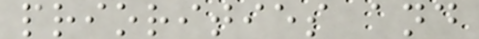priorities and
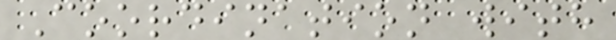Coordination with
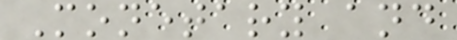Monetary and
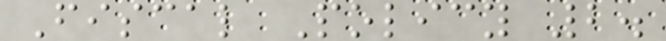Fiscal Policy 2.
